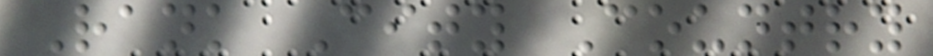Rank City Country
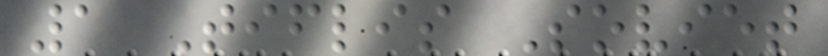1 Tiflis Soviet
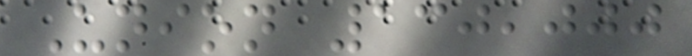Union 130,000
